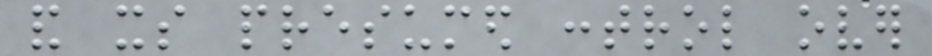and its presumed control over
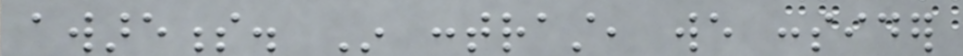awareness. In contrast, we consider
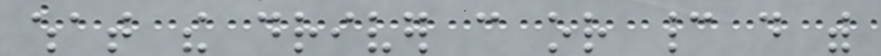what the driver can or cannot do with
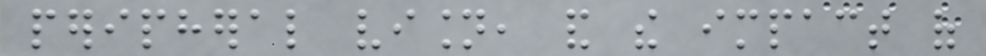peripheral vision, and the impact of
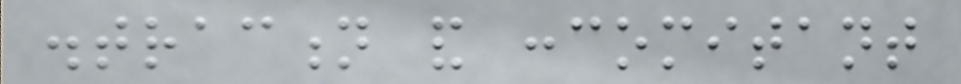distraction and concomitant
